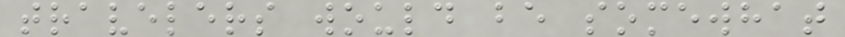travelers would be somewhat
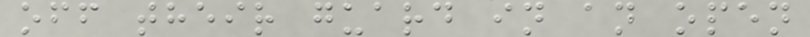off their guard in an open
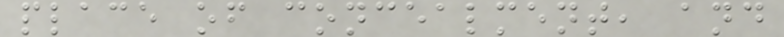place of concealment, and
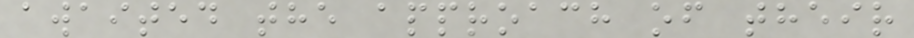awaited the approach of their
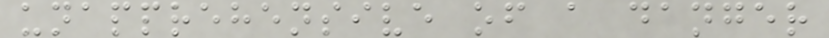unapprehensive of a danger
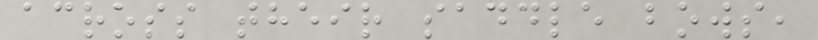across their saddle bows,
